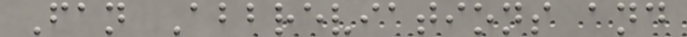Fan Abbreviations and
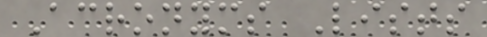Acronyms Lists
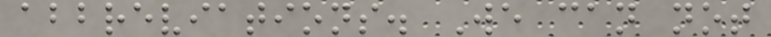abbreviations. We can not
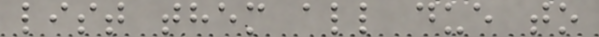list them all due to
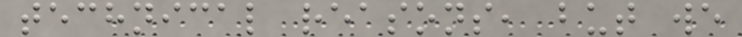technical reasons, but we
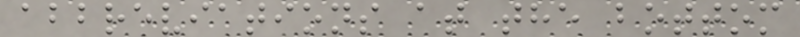abbreviations at the bottom
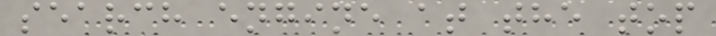search engine at the top
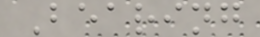Bearing
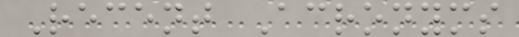Recent Acronyms
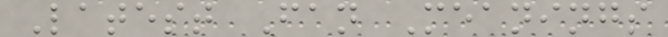Latest Fan Meanings
